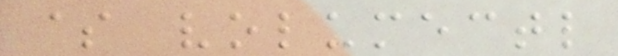$ volumectl
